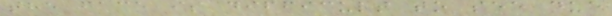the face is difficult to see due
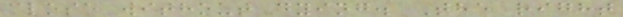close without dying. The right
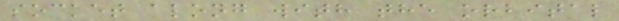socket along with the orbital
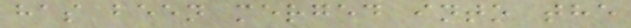has been merged into the
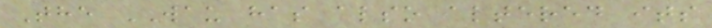The WAU has also altered its
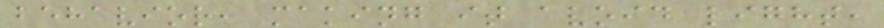behavior, making it avoid light,
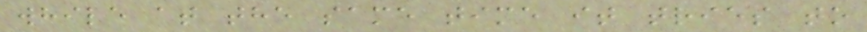while at the same time it tries to
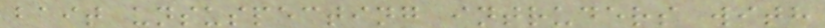bait unsuspecting intruders with
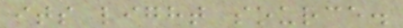its light source.
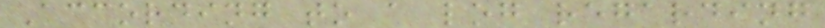According to a log regarding
